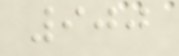900
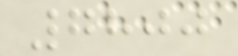7800
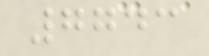7743
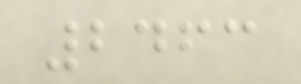2463
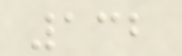132
